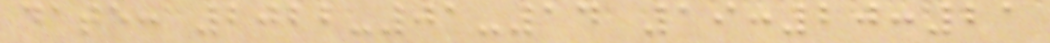date: 2022-01-14 19:20:21
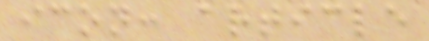icon: article
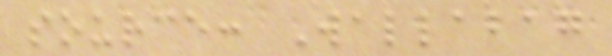source: Wallabag
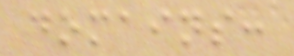domains:
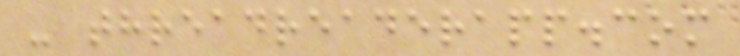- threadreaderapp.com
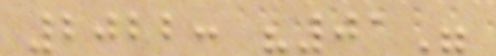2022: "01"
